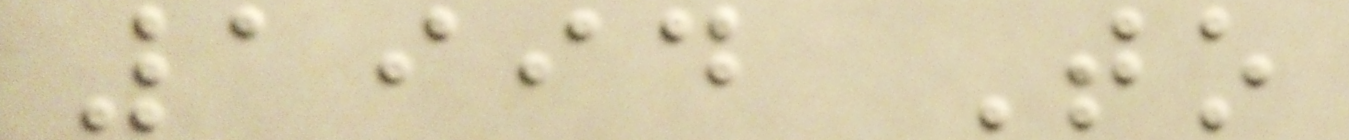1994 To
